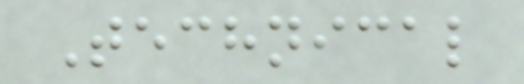Technical
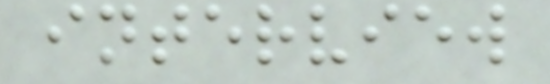interview
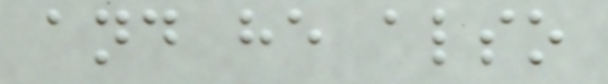and he also
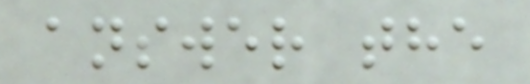answer the
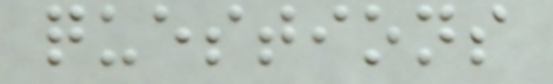questions
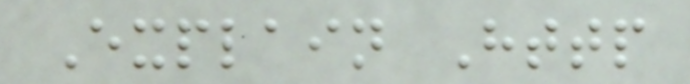Explain Http
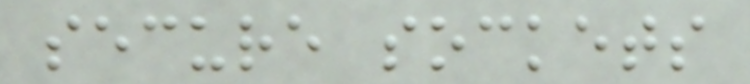secure sockets
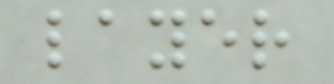layer
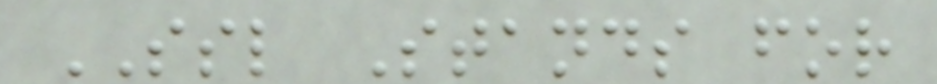SSL Stands for
